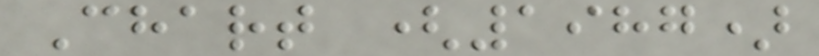Chart (1987)
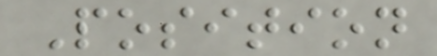Position
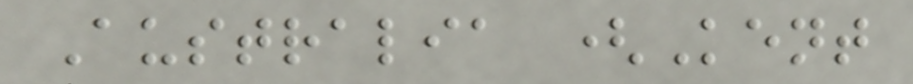Australia (Kent
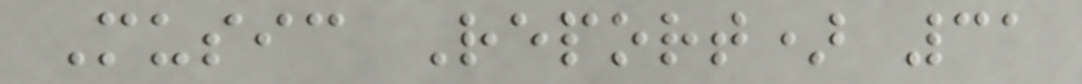Music Report) 31
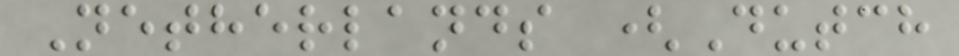Netherlands (Dutch
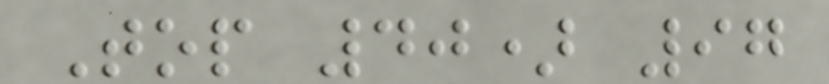Top 40) 97
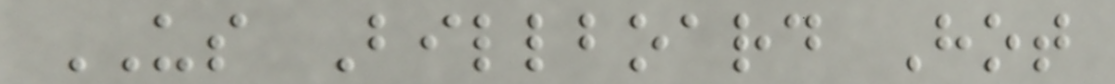US Billboard Hot
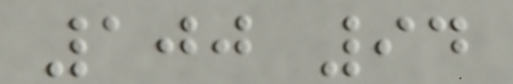100 94
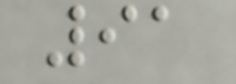91
